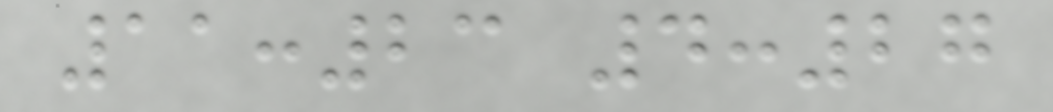11:23 4:27
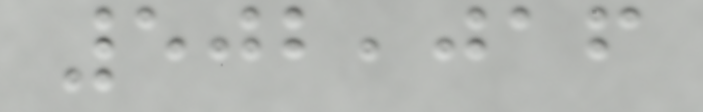502,016
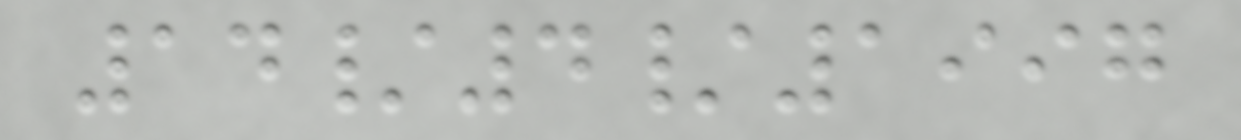14/4/1997
